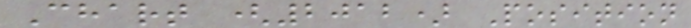Chart (2012) Position
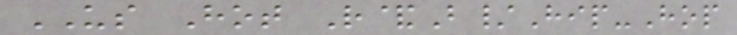US Hot R&B/Hip-Hop
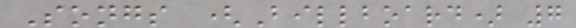Songs (Billboard) 7
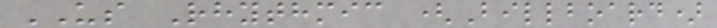US Rhythmic (Billboard)
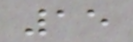15
